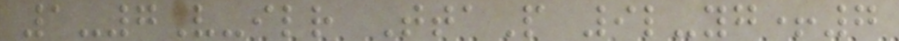1-7V-ilr TtaP 9l-yg+7
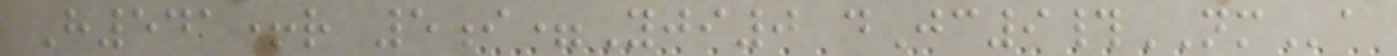H541+r 5i=Yji0 dJc9#NMa
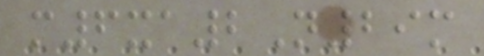m6xa2N29m
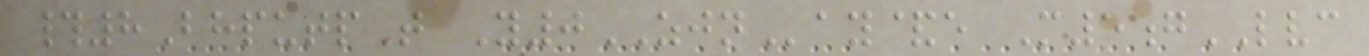#8BhputpT Y0ZJNay&e M5gLVC
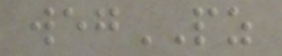wegPZ
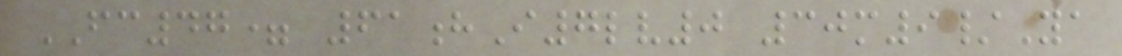FC47= 61hI7lv0 30m9/Ya
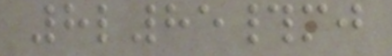8l85#mj
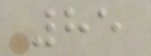85
